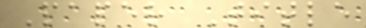Paper Title
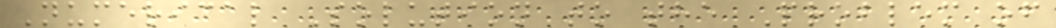Numerical Solution to the Problem of
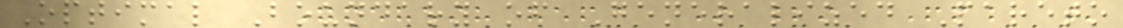Optimal Boundary of Generalized Pareto
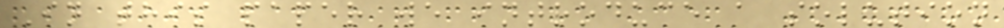In this paper we introduce a solution
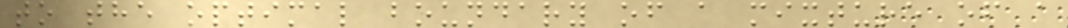to the optimal boundary of a mixture of a
